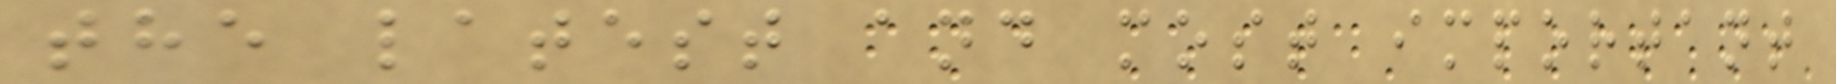the latest and most important
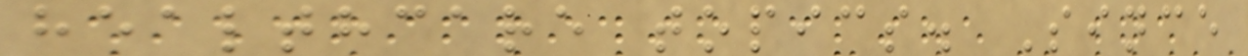healthcare topics. Since
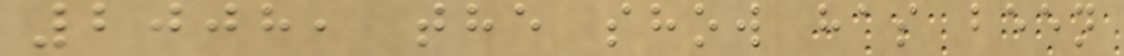2008, the show has been
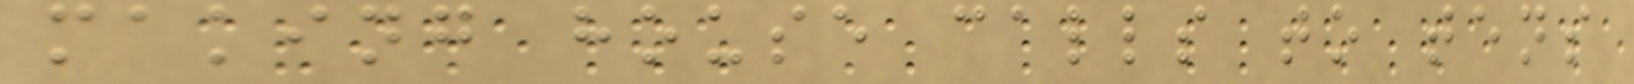making house calls to tens
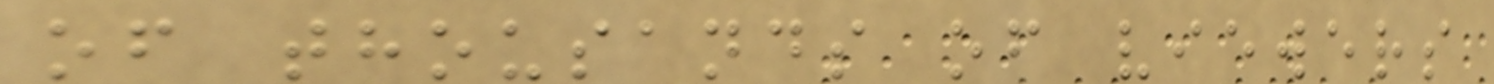of thousands of viewers
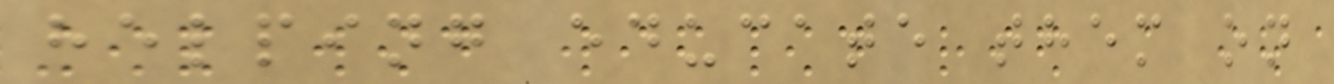helping educate them on
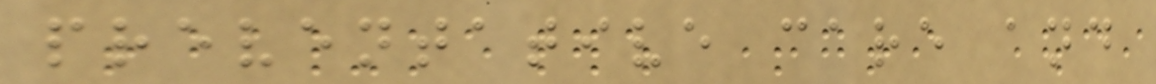preventative care and
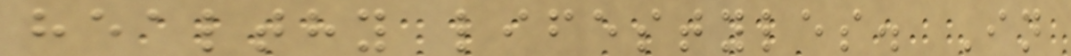healthy lifestyles. In
